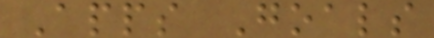Apps Goals
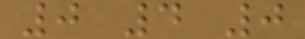0 4 0
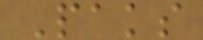Paks
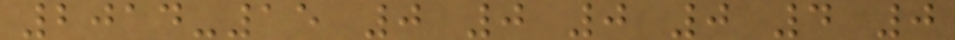2014-15 0 0 0 0 4 0
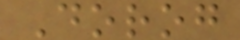Dorog
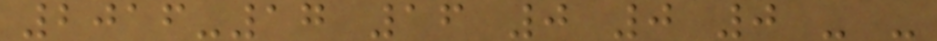2016-17 16 0 0 0 - -
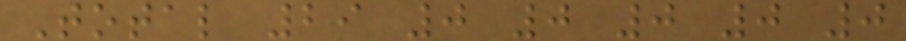Total 29 0 0 0 0 0
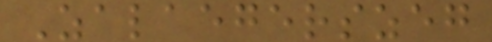Zalaegerszeg
